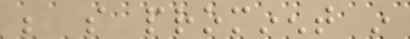be so prominent in
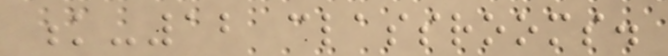k-12 classrooms.
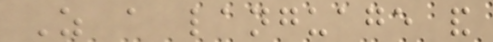As a language and
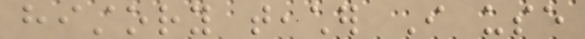history teacher I use
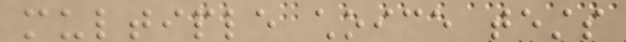multiple choice tests
